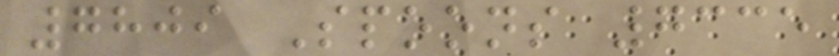7809 Spoons 7335
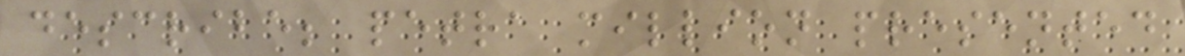describe; petra million presented
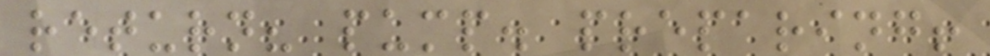return? pump. preparing!
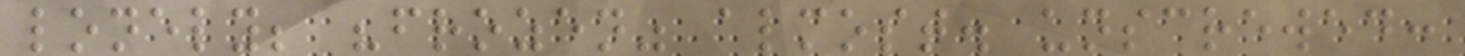lonely; "frozen" almost. unscrewed:
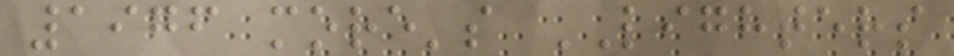1976 more's LIGHTERS
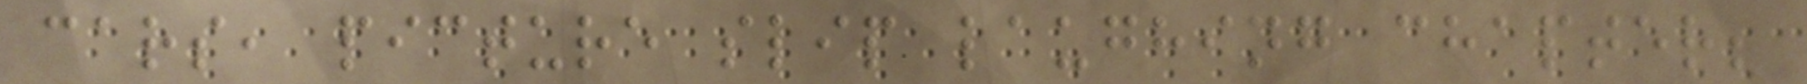cars, picture slip laughing chapter;
